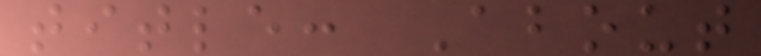title: About
